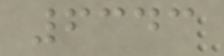6343
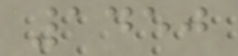1450
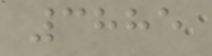3885
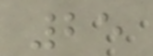25
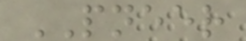PNEER
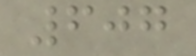607
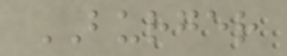BURGER
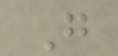G
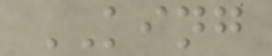KING
